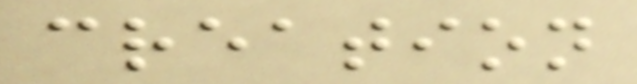creation
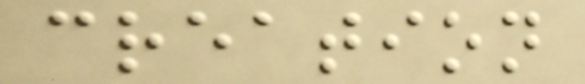creation
